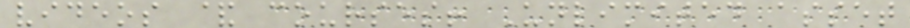videos & courses! Unlimited asset
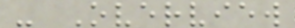- Overview
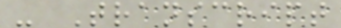- Transcript
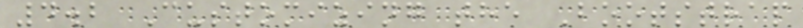4.2 Customizing the Bootstrap
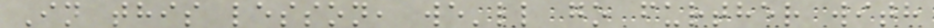In this lesson, we'll go further with
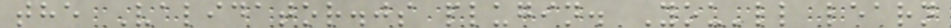the Validator.js plugin. You'll learn
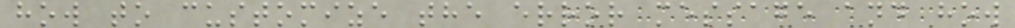how to customize the error message and how
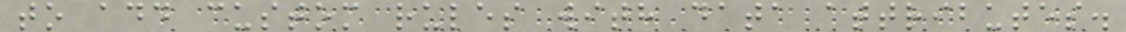to add custom rules with data attributes.
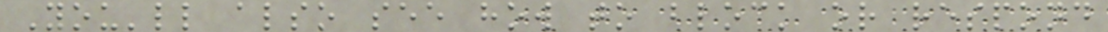You'll also see how to block or respond
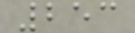253
